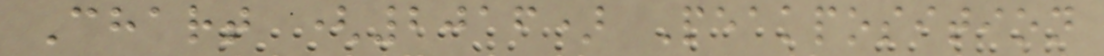Chart (2016) Peakposition
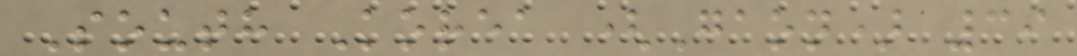South Korea (Gaon) 39
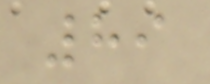89
